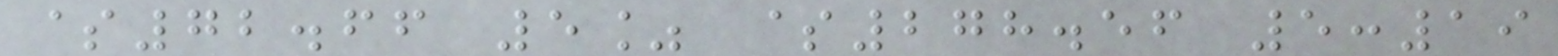$72.66 5% $278.56 5:19
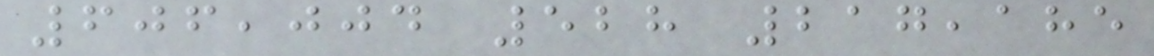606,004 528 217,185
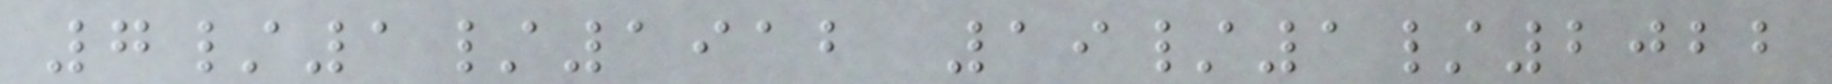7/1/1912 19/1/2022
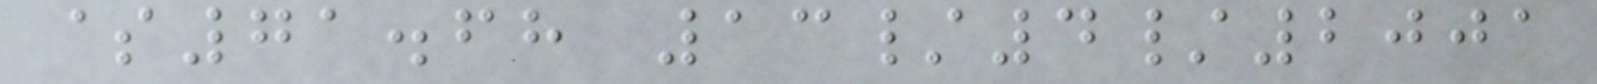$71.68 13/4/2001
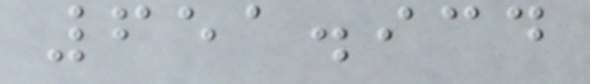651.934
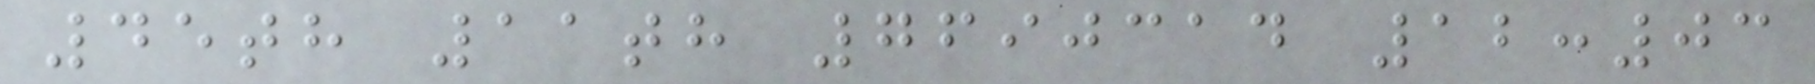45th 11th 7690314 12:03
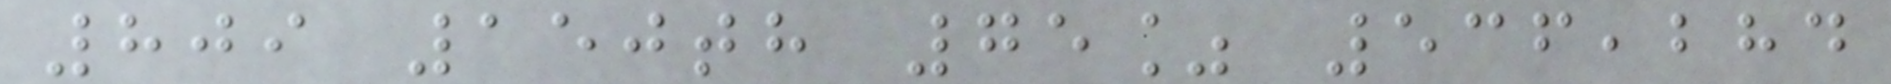809 150th 75% 536,284
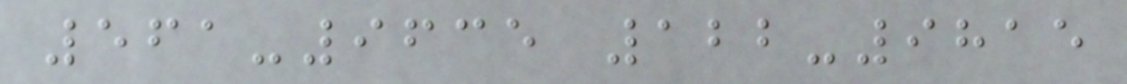561-9635 122-9815
